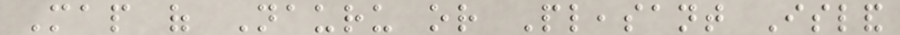Map of Nauru or Pleasant Island
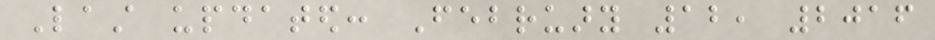Last updated: February 12, 2016
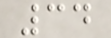34
